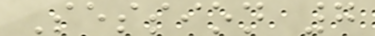Session 7
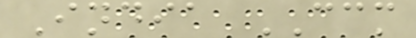India CCM
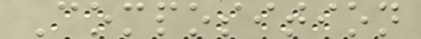Composition
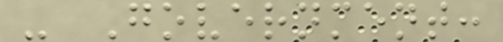- Government:
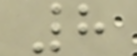8
